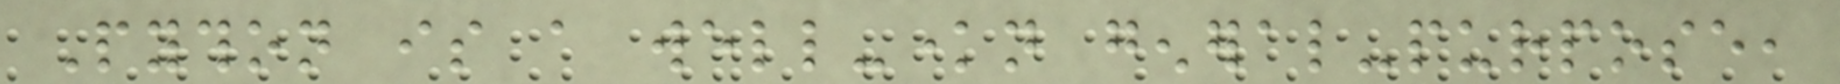Python is a well-known general-purpose,
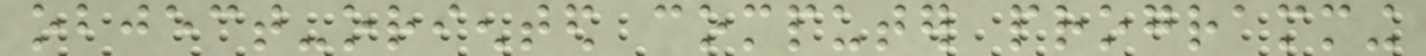object-oriented computer programming
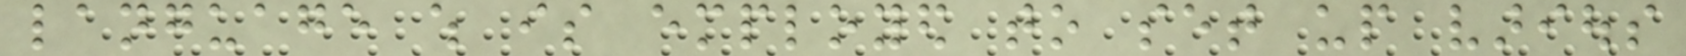language which is employed to set up various
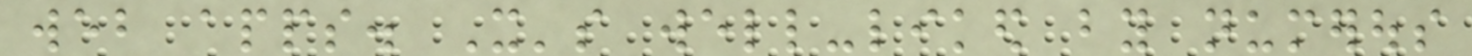web apps. It's well-liked by numerous
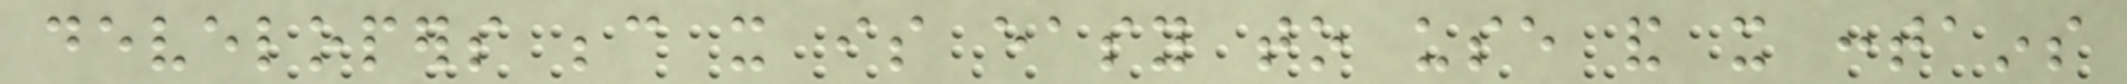developers because it is easy to use and it contains
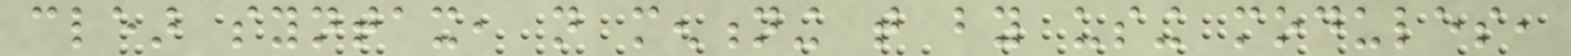clear syntax, not mentioning that by using modules,
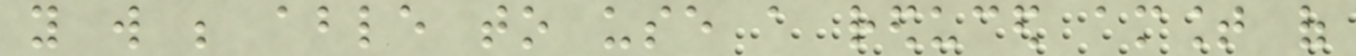you will be able to use a reduced amount of
